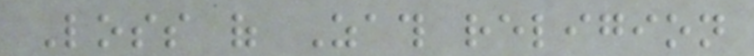Loss of Zath religion
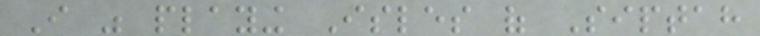I was playing Isles of Siptah
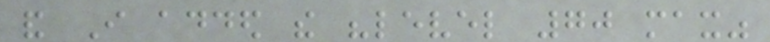and I added the "level 70 max"
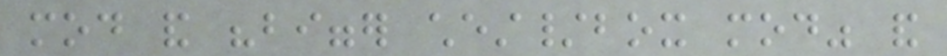mod and "bigger chest/box mod" and
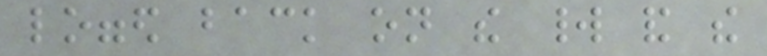logged back on the world and the
